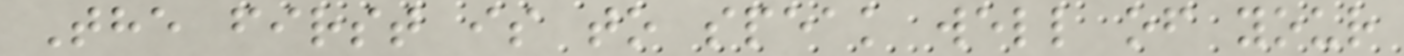The first is to speak well of your
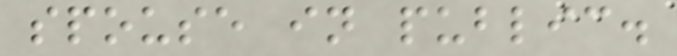spouse in public.
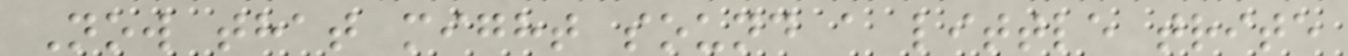Now that might sound a little trite
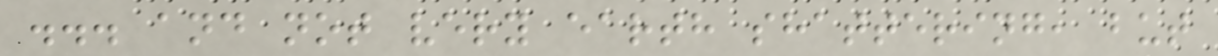... and not very earth shattering, but
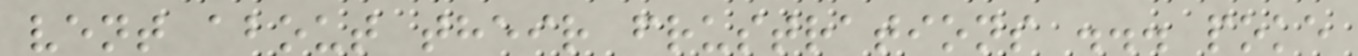vent about their frustrations ... poke
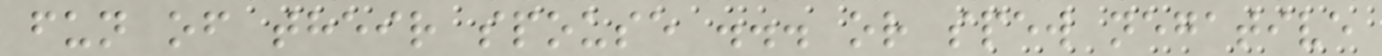fun of their spouse ... or spew negative
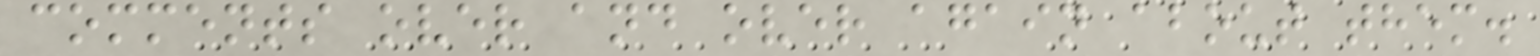comments over and over again about them.
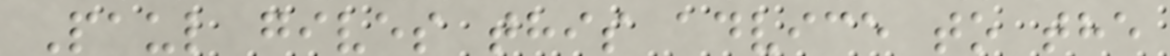Paul gives this advice to the
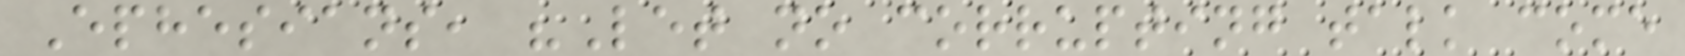Ephesians, "Let no corrupting talk come
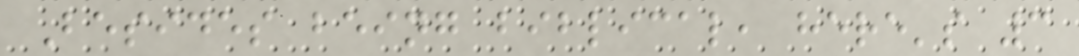Besides being biblical, here's 3
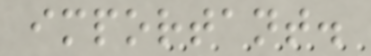important.
